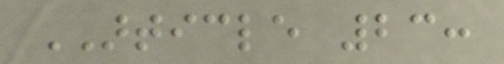ARTICLE 23:
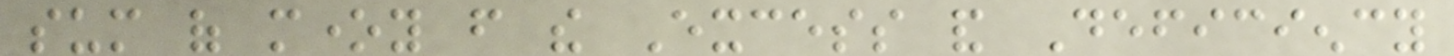sum of money from the Excess and Deficiency
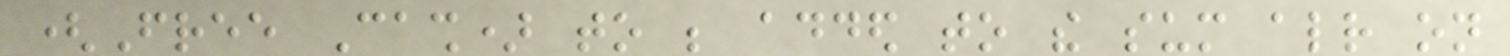(Free Cash) to be added to the sum already on
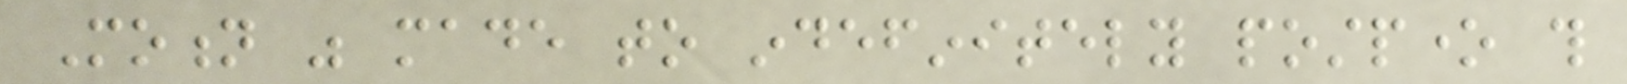Motion was made to indefinitely postpone this
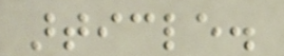article.
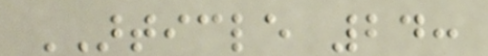ARTICLE 24:
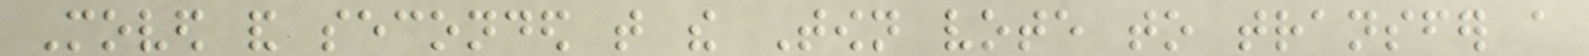Moved and seconded that the Town vote to transfer a
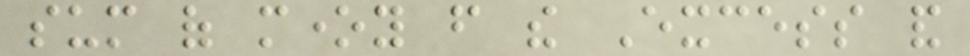sum of money from the Excess and
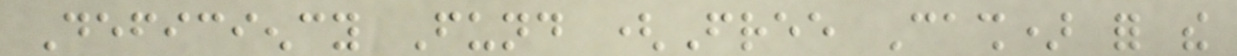Deficiency Fund (Free Cash) for the
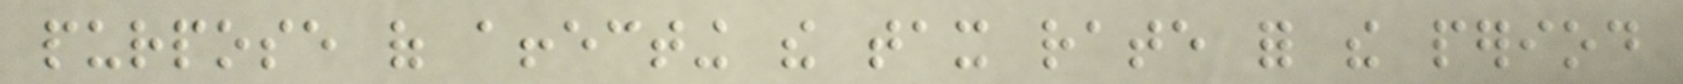purpose of affecting the tax rate for the period
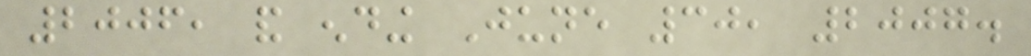2006, and ending June 30, 2007.
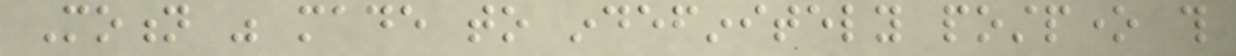Motion was made to indefinitely postpone this
